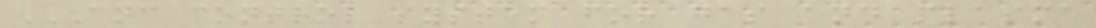CNC CONTROL SYSTEM FOR GAS AND PLASMA
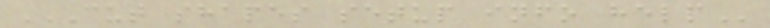CUT SHAPES SETUP INFO HELP
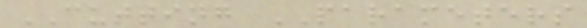CUTTING PARAMETERS
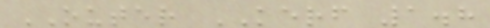OUTER KERF 1.8
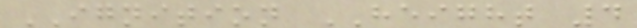IGNITION HEIGHT 4
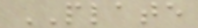PLATE
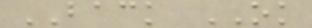BACK OK
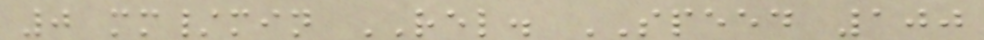0 mm/min REL. SPEED 100
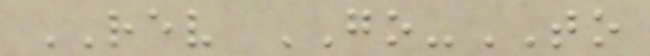REV GO-TO
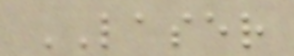LASER
